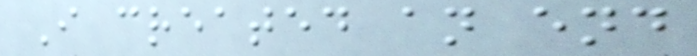I created an end
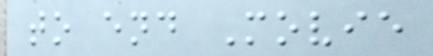to end Movie
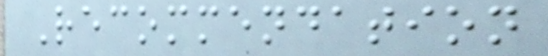Recommendation
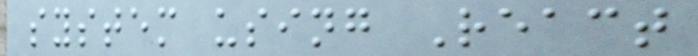system using React
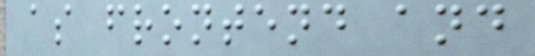as frontend and
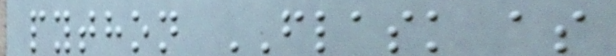python FLASK as
